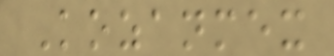Kozanmex
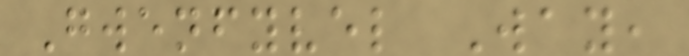Gwenfyvel Way,
